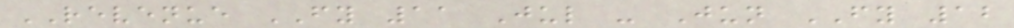REVENUE FY 11 Jul - Jun FY 12
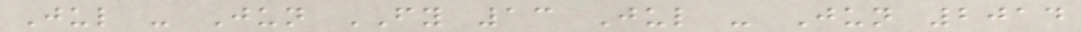Jul - Jun FY 13 Jul - Jun 2014
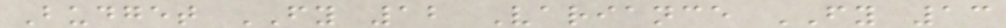Budget FY 12 Variance FY 13
